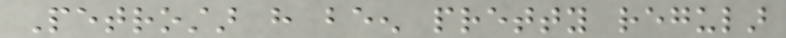Petrostar have been pretty regular
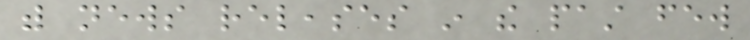with news releases in the past few
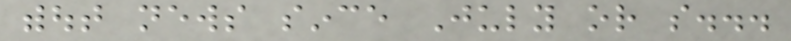without news since July or so...
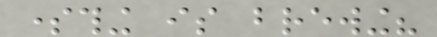something is brewing?
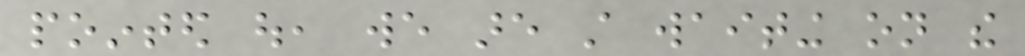pointed out, we are still waiting on the
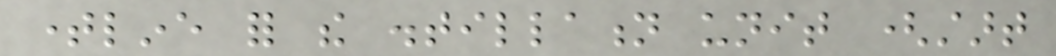timeline for the distillation unit (start
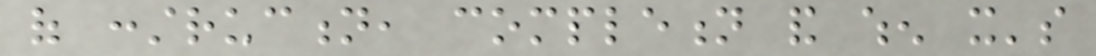of construction, completion and when it's
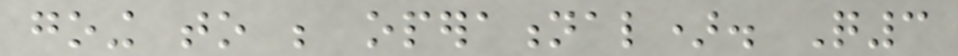going to be operational). Q3
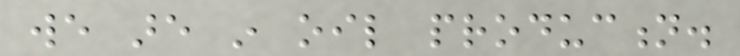we are in oil production.
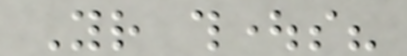Your thoughts?
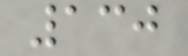130
